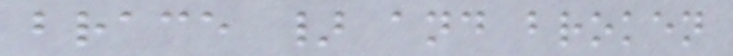brace } and broken
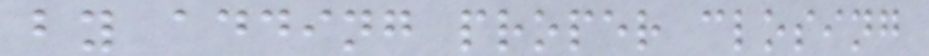by adding proper closing
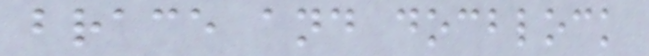brace and docblock
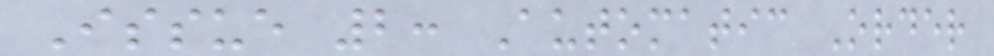Issue 2: Automatic Order
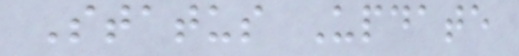Status Update
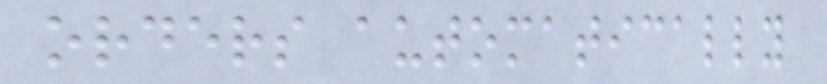orders automatically
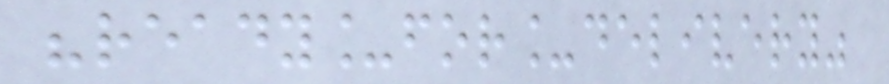"ready_for_delivery"
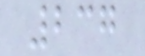237
